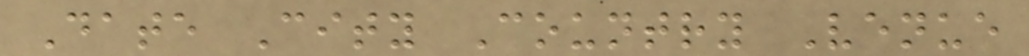Date City Country Venue
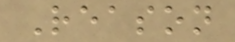Reason
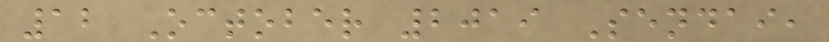12 October 2019 Sendai,
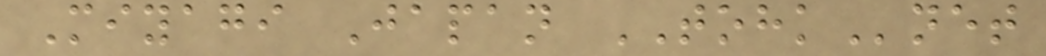Miyagi Japan TOHKnet
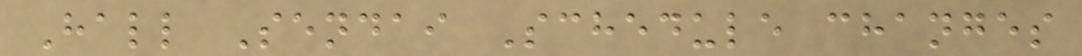Hall Sendai Schedule changes
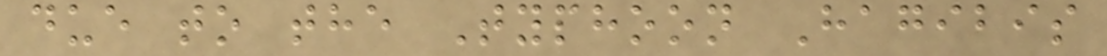due to the Typhoon Hagibis
